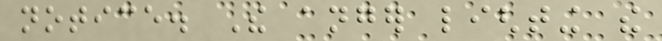notice. The anger lighting the
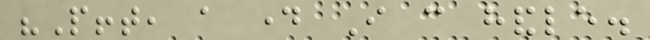"Pfft, a day I can handle.
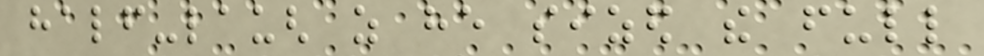half-laugh as he sized the full
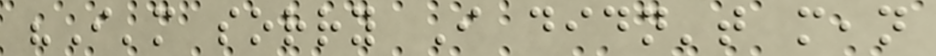"I'm sorry I didn't mean
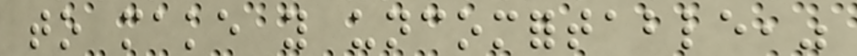to make you uncomfortable,"
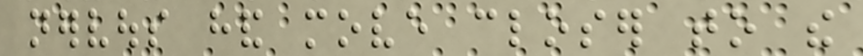nervous hand move closer to the
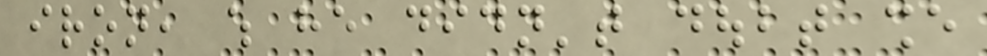iron, which he didn't doubt she
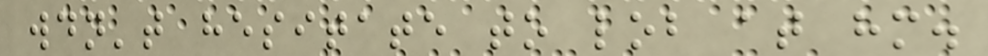wouldn't hesitate to lob at him.
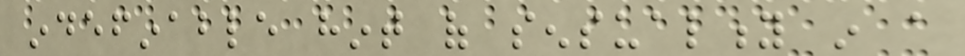indefinable hint of sensuality in a
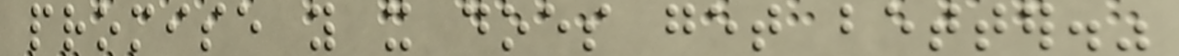promise you it does get better."
